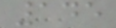145
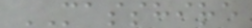MASSHIRE
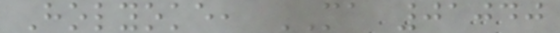Holyoke, MA 01040
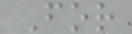For
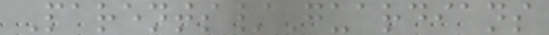Parents/Guardians
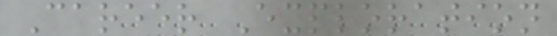Career Exploration
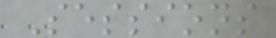Sessions
